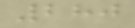280
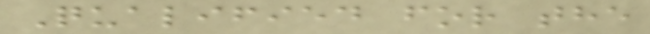Qualified for the
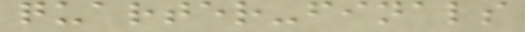quarter-finals
